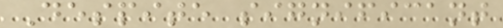Despite significant
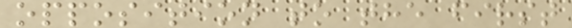opposition to the first
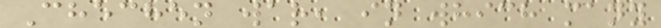Chechen war, in which many
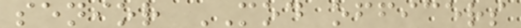senior MOD officers
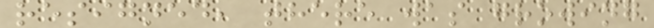resigned, there was growing
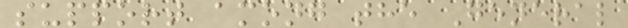support among the General
